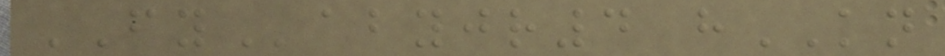FYabyjr4 hKN
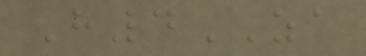H4ZA
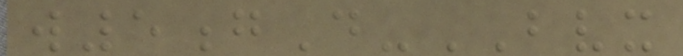w5gD-BVX
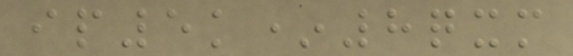ip5k*8qxm
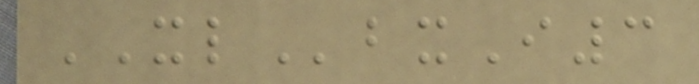XLbxI3
